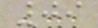09
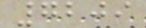7209
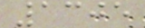1305
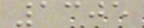1305
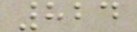824
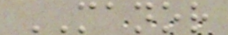MANOR
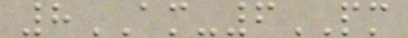8AM-6PM
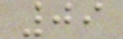09
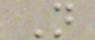N
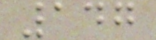147
